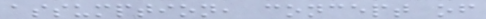assumption, concept of
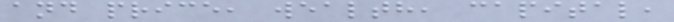and price, wealth, capital,
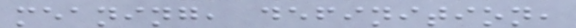meaning, definition,
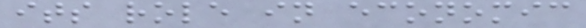its role in economic
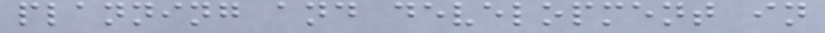planning and development in
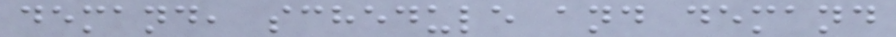demand, schedule and demand
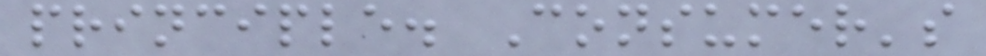principle. Consumer's
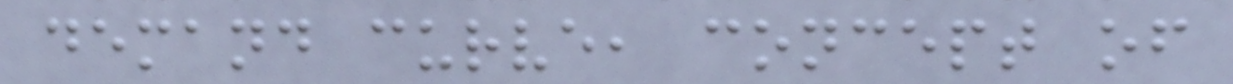demand curve, concept of
